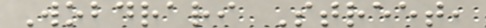Wobdrari Street,
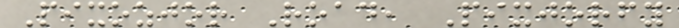Pixozjor Road, Pixjorfy
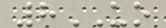8UO
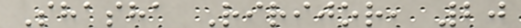Shasha Ririjor, 20
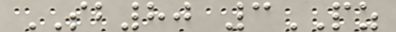SB80 3PZ
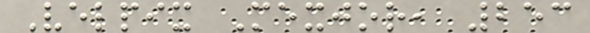Velpix Mexjor, 253
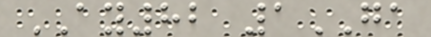AY82 1GA
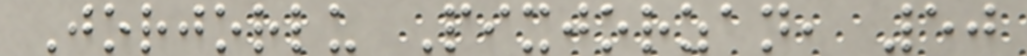Jorjorlu Pixjorzan, 50
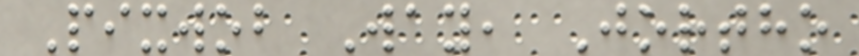Pixwob Way, Jortho
